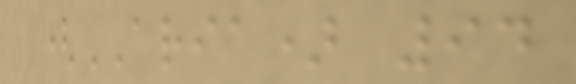(ARIA) 94
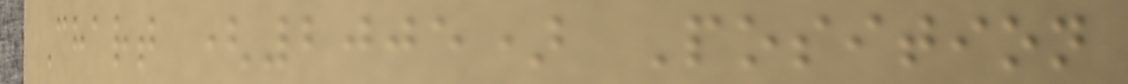Chart (2005) Position
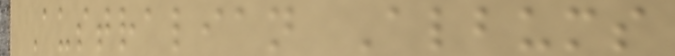Australian Albums
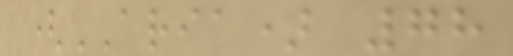(ARIA) 78
